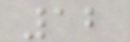12
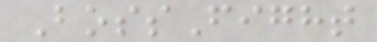BossFight
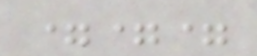===
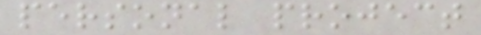personal project
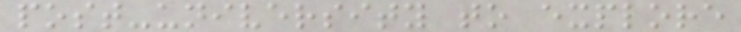post-university to explore
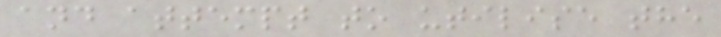and attempt to utilise the
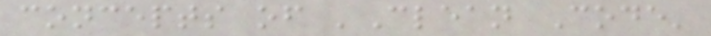concepts of 'Clean Code'
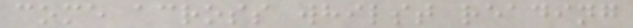come across whilst reading
